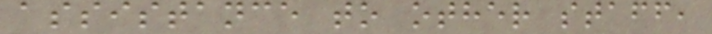assistance to other staff,
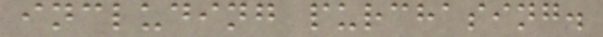including purchasing.
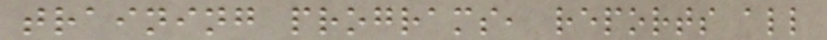training programs, reports all
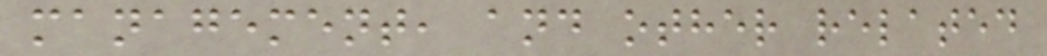management, and other related
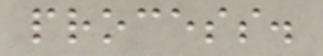process.
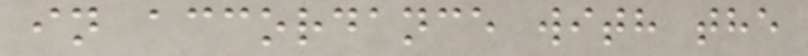in accordance with the
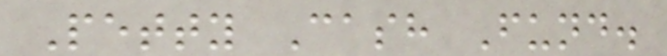Petty Cash Fund.
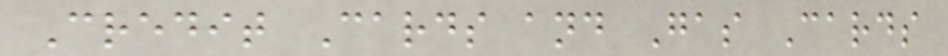Credit Cards and Gas Cards
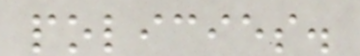policies.
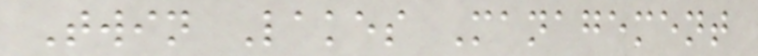Twin Lakes Management
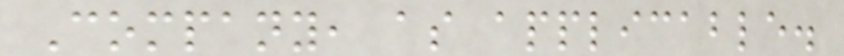Company, as applicable.
